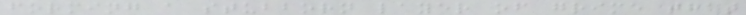forming a stubborn layer of grime that
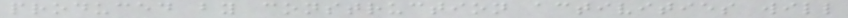produced by construction activities will
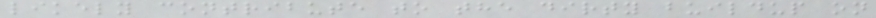likely contribute to the dirty buildup on
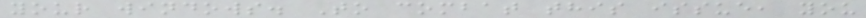your windows. To combat this issue, you
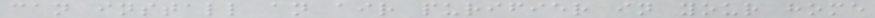can install an air purifier in your home
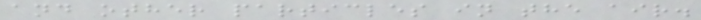and other particles in the air.
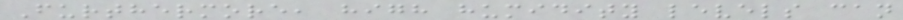Furthermore, high humidity levels can
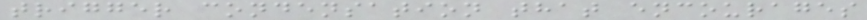trigger condensation that encourages
